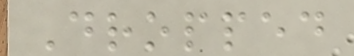Dropped
